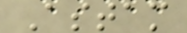Astam
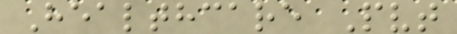Healthcare Pvt
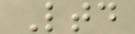Ltd
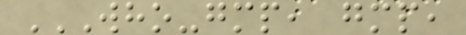WHO-GMP, GMP,
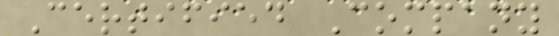Certified Company
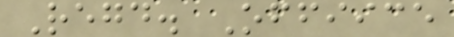Regd. Offiice
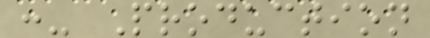:- Production
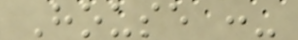House :-
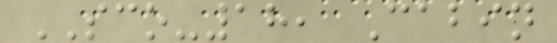SCO-18, Cabin
